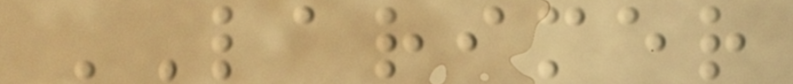LARIMER
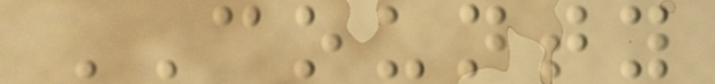COUNTY
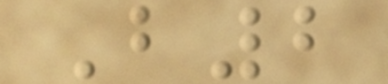B2
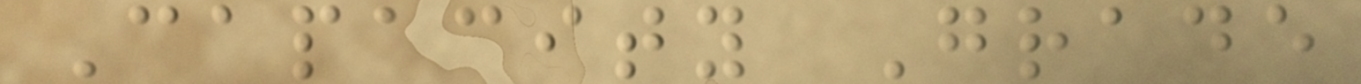Capacity Grade
